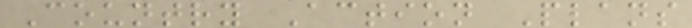Country Action Plans
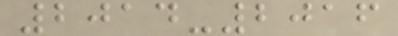2014-2016
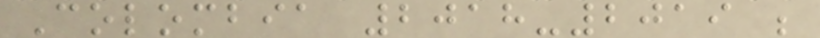Colombia 2018-2019 ;
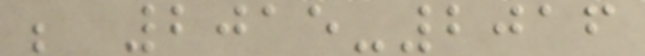; 2015-2016
